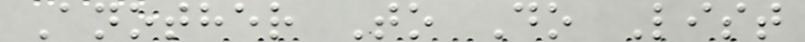Another To Do List
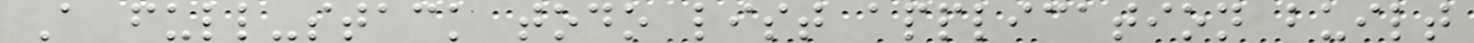A full-stack todo list application built
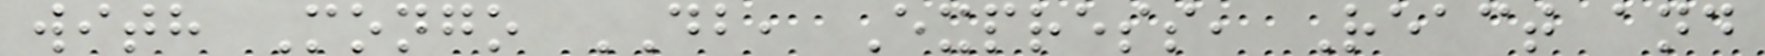with Mongo DB, Express, React and
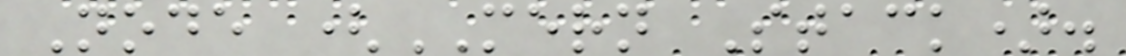Node (MERN Stack).
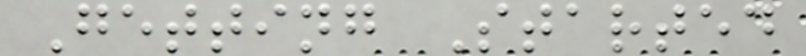Getting Started
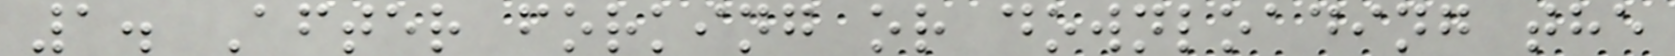1. After forking or downloading the
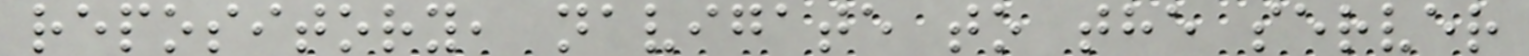repository, navigate to the server
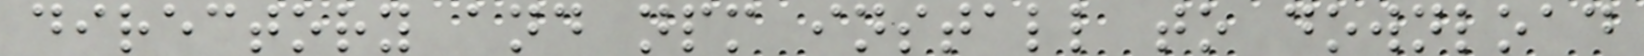directory and npm install to download
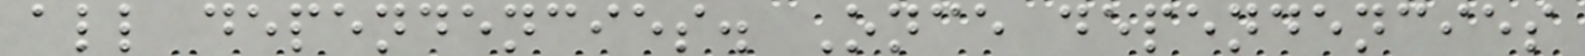all dependencies. Once dependencies
